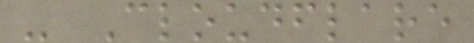- Cloudflare
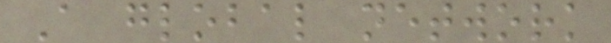A global network
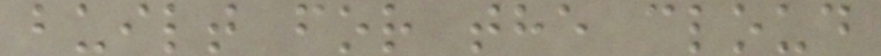built for the cloud
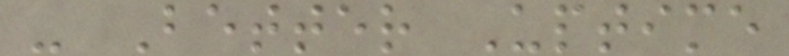- Better Uptime
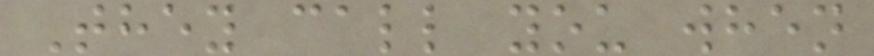They call you when
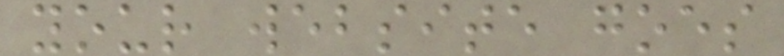your website goes
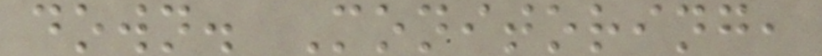down. Monitoring,
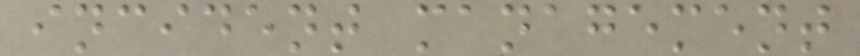incident management
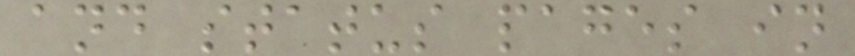and status pages in
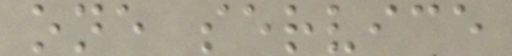one service
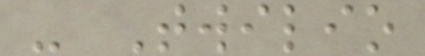- Twilio
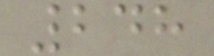248
